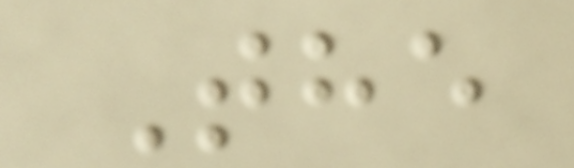The
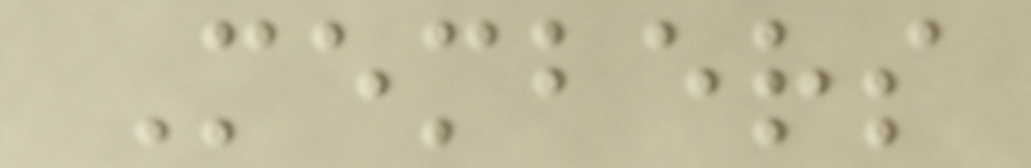Members
